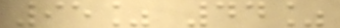95% 44%
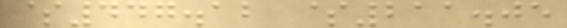$447.12 $211.05
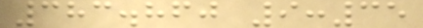383.860 9:35
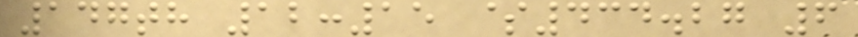147th 12:15 $434.27 6
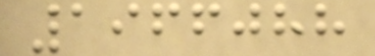1966088
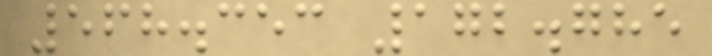568.353 172.785
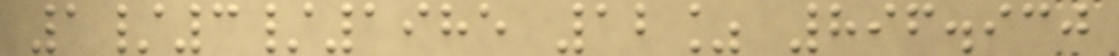1/3/1985 12% 896.930
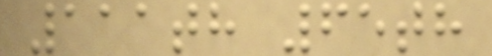111th 65th
